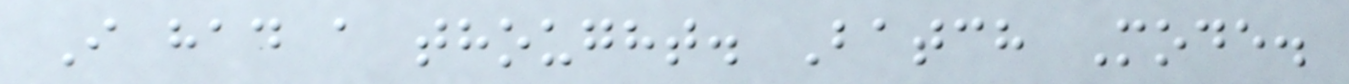I had a thought. Batch Mode.
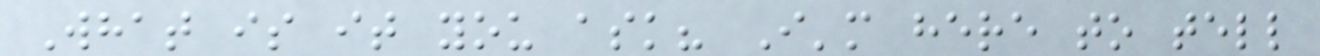What is it you ask? I'm here to tell
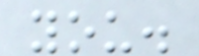you.
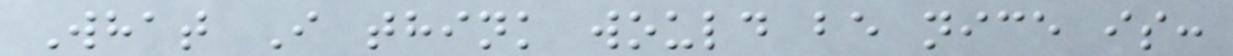What I think would be nice is:
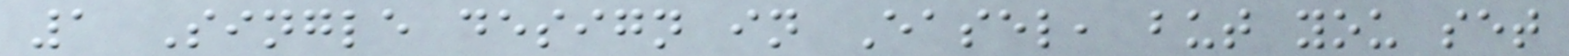1 Single design in Easel, but you set
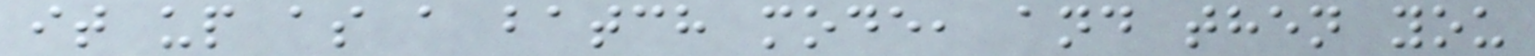it up as a batch mode, and then you
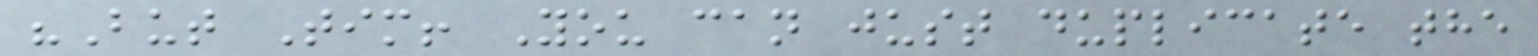"But Tim! You can just duplicate the
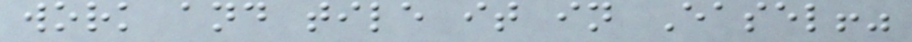work and tile it in Easel!"
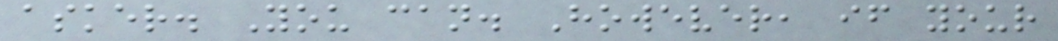asker. You can. However, if your
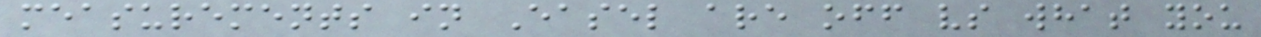measurements in Easel are off vs what you
